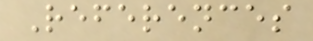References
